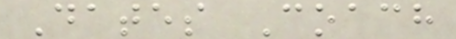Dates Coach
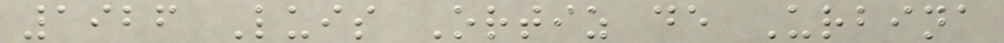1926 Luis Ortiz de Urbina
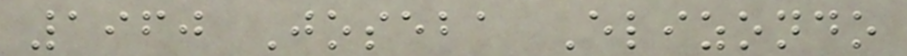1960 Joseba Elizondo
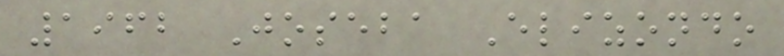1962 Joseba Elizondo
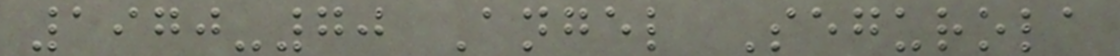1970-70 Angel Segurola
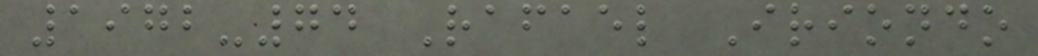1972-74 Rafael Iriondo
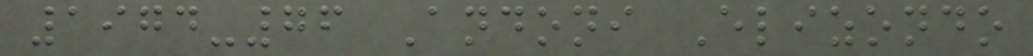1974-76 Andoni Elizondo
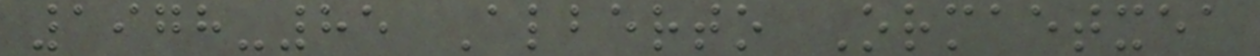1978-85 Alberto Ormaetxea
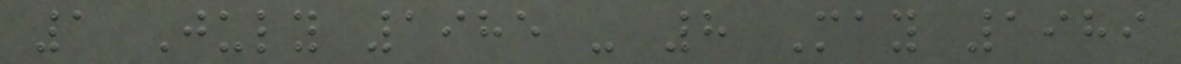1 July 1985 - 8 May 1989
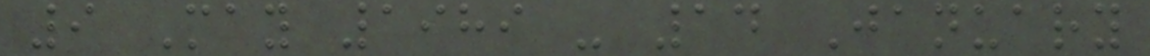9 May 1989 - 14 January
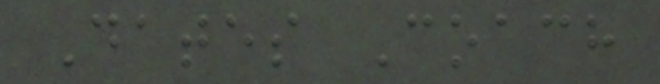Dates Coach
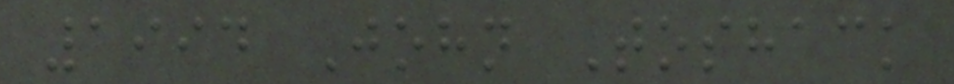1994 John Toshack
